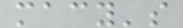macy's
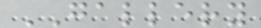GALLERY
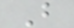B
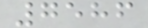7586
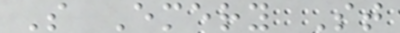S Emery St
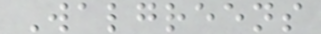Walgreens
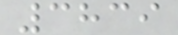3839
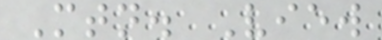Mtn. View
